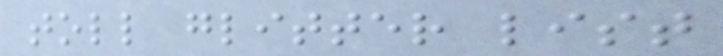toll glitter list
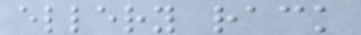ellery rack
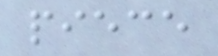piece
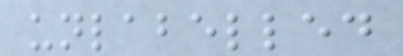unlabelled
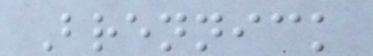Brennick
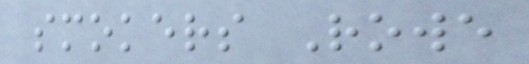smokers Rowe
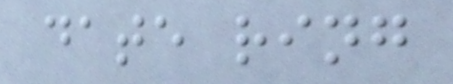date ring
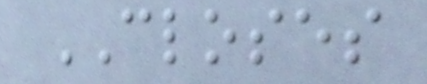CLOSES
